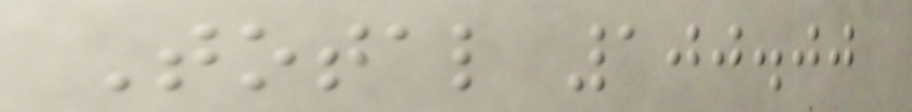Total 100.00
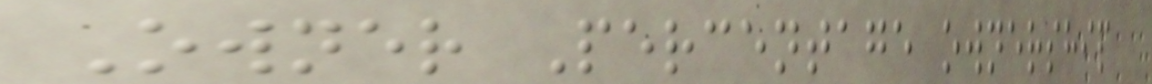Owner Percentage ownership
